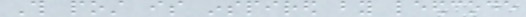This post is inspired by leedcode
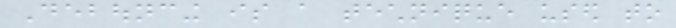Debouncing is a technique used to
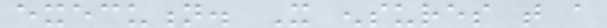execution. It ensures that a
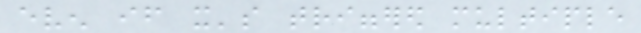even if it's triggered multiple
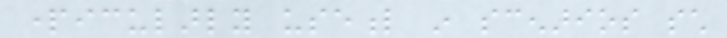particularly useful in scenarios such
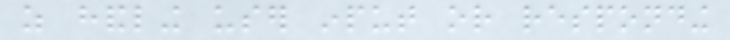as handling user input or responding
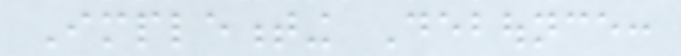Implementing Debounce:
